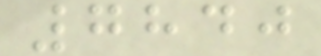7840
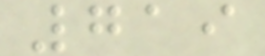719
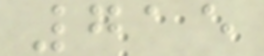715
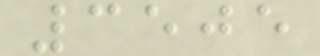3505
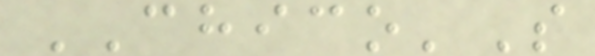CHICO'S
